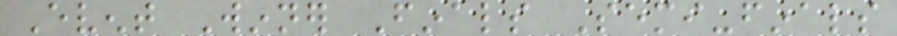Event Winner Finals Semi-finals
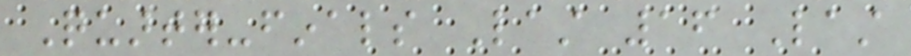Quarter-finals Last 16 Last
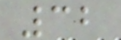32
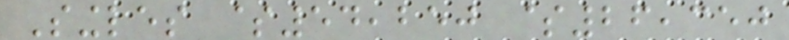Singles $54,250 $26,350
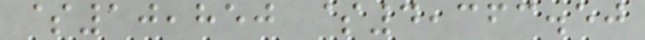$10,850 $4,363.50
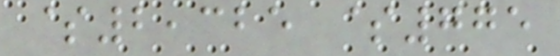$2,325 $775
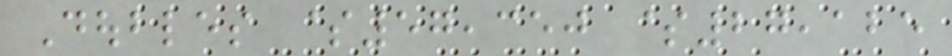Doubles $57,350 $27,125
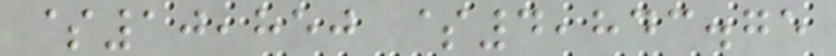$10,850 $4,843.75
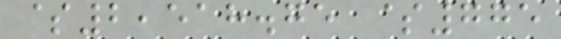$2,518.75 $775
